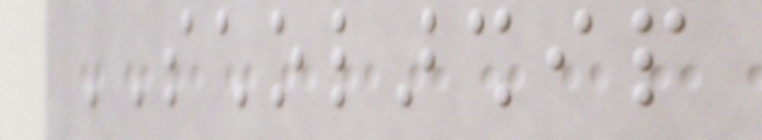SCHOLARSHIP
